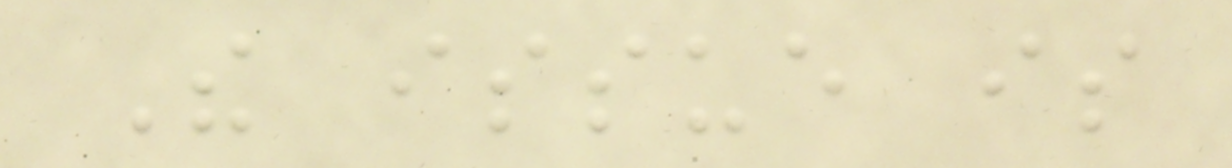The issue is
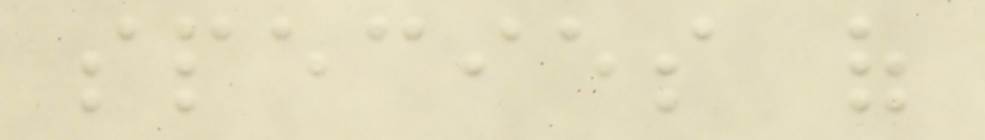species of
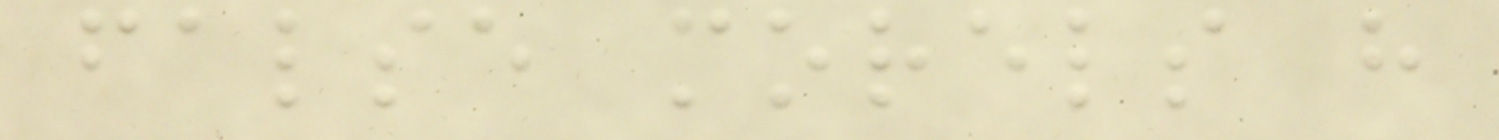false morels have
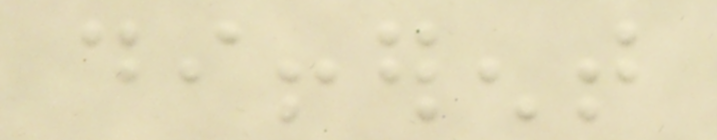different
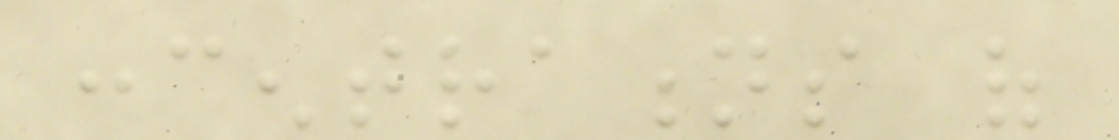concentrations of
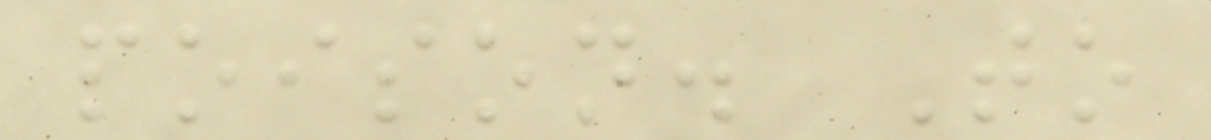poison. To
